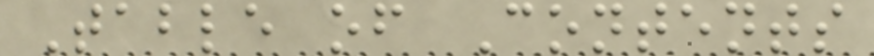Table of Contents
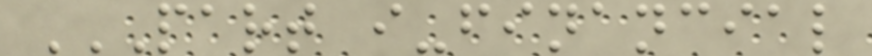PART I-FINANCIAL
